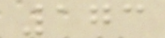173
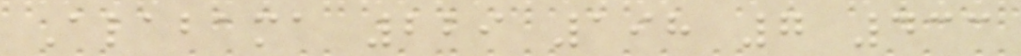Alabama 229 198 7 433
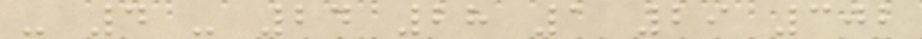- 4 - 24 28 1 29 302
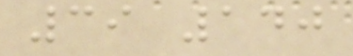39 140
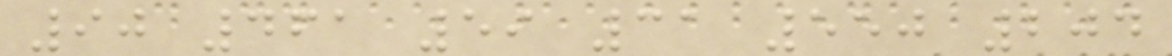90 461 59 31 550 204
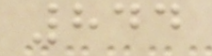844
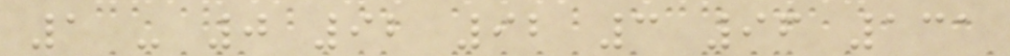1 - 0 92 92 3 96 131
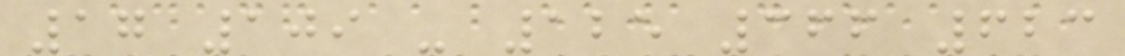17 109 - 125 366 623
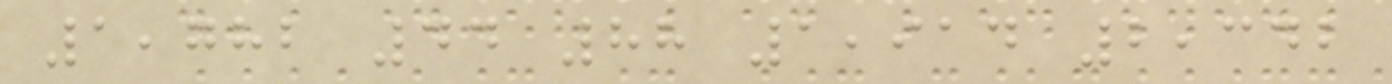1,782 44 88 1,914 2,342
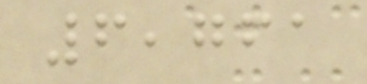6,761
